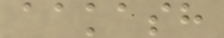aakash
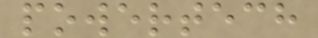powertech
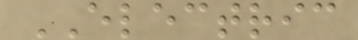ELECTRIC
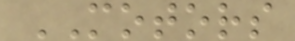MOTORS
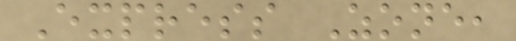Express Zone,
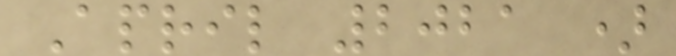April 2021 )
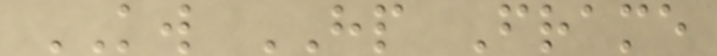KW HP Frame
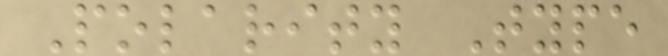Polarity Type
